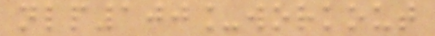nlp100_workout
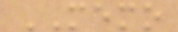MEMO
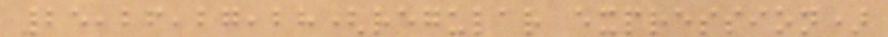25,26,27,28(regular expression)
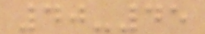40-45
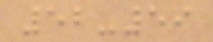52-59
